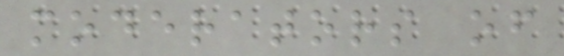moderators of
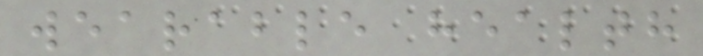wearable health
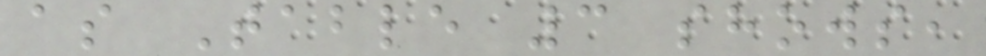as Table 3 shows,
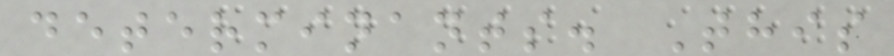determinants. This
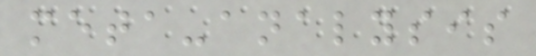meta-analysis
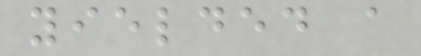yielded a
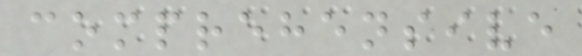comprehensive
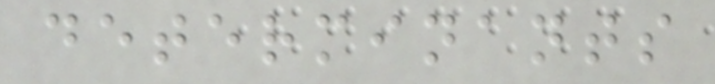determinants
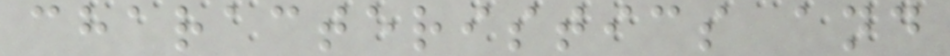characteristics and
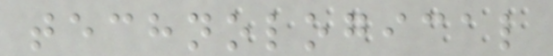technological
